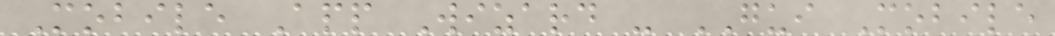Mobile App Wizard - GUI Mobile
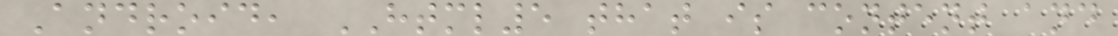Android, HTML5 that is content and
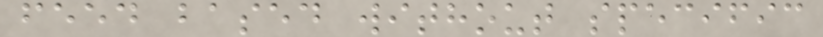feed based without specific
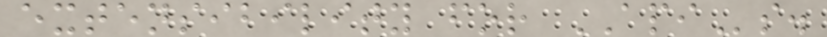extensibility for APIs.
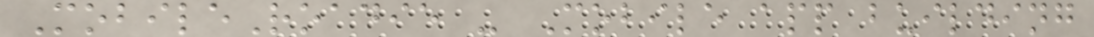MobileRoadie - Mobile app building
